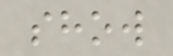show
